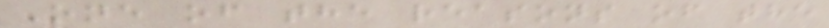One of the reasons of the
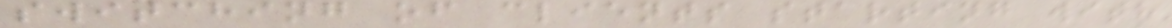switching of clients starting with
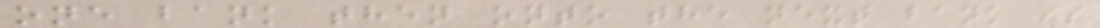one bank then onto the next bank is
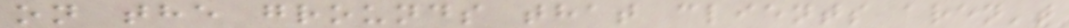on the grounds that clients aren't
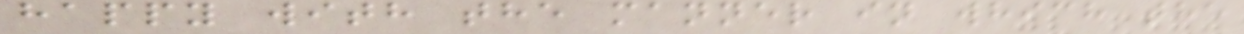happy with the manner in which the
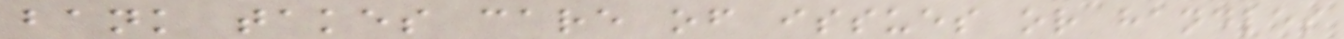bank takes care of issues or handles
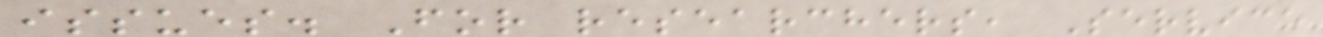issues. For researchers, Service
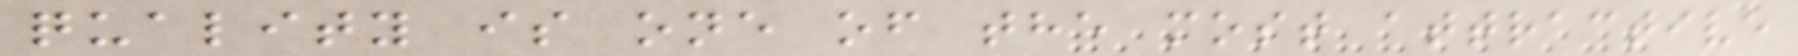quality is one of the most attractive
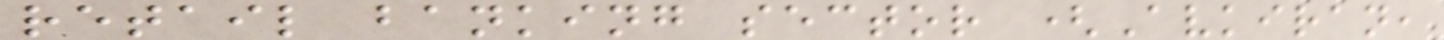retail banking sector (Avkiran,
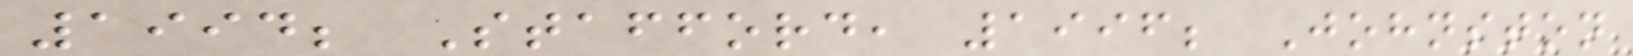1994; Stafford, 1996; Johnston
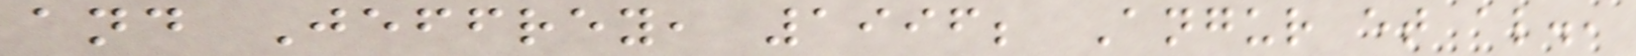and Jeffrey, 1996; Angur et al.,
